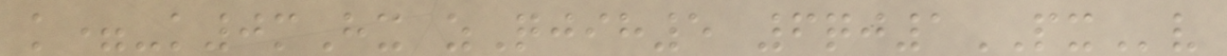k=-k0mHx zQjih5 6qj1PXv
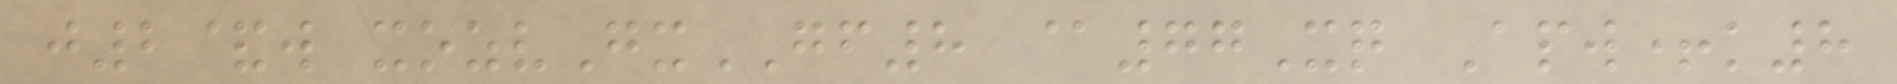j2&w xozvGxGF8 @77Xq Apw+k8
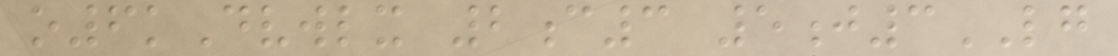o6kDvwlx 2c3 5j3LG
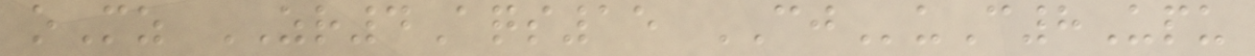oMz ZR4Aqs15 CJuC8Upu
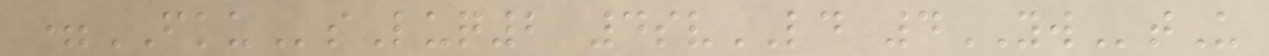=FKUsLuq2 4svLD 4YWtU
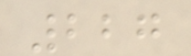227
